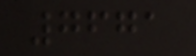7671
